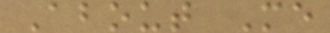About Me
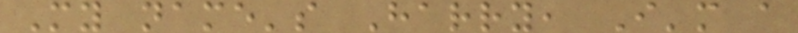My name's Harry, I'm a
